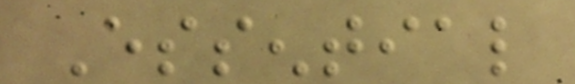Essential
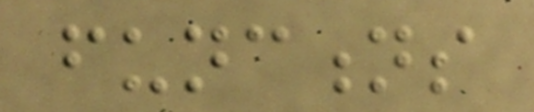functions
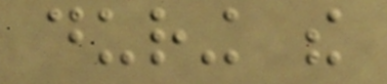during the
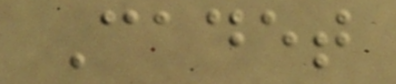Cadet
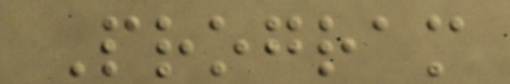Program
